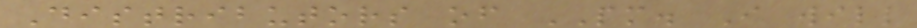Distributors of PM. I will
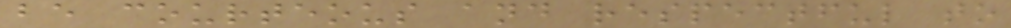be courteous and respectful to
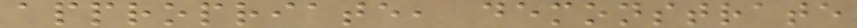appropriate, demonstrate
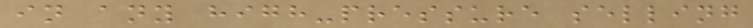in any high-pressure selling
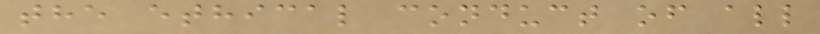the ethical conduct of all
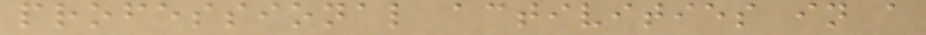professional activities in a
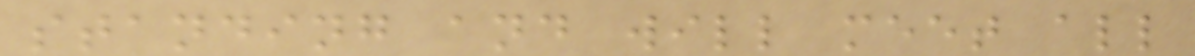standing and will meet all
